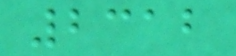2312
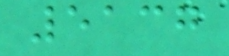5137
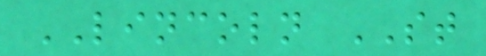LINCOLN ST
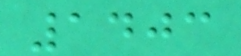1403
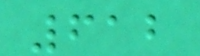612
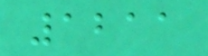1211
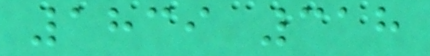1839 318
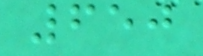650
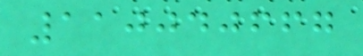110040667
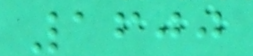1600
